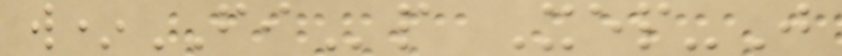w*FIp Xep-J
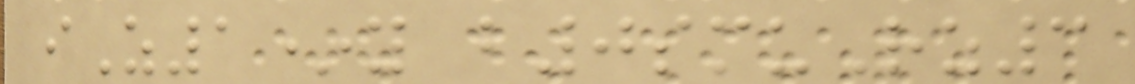iZ1*y b0smuRz3
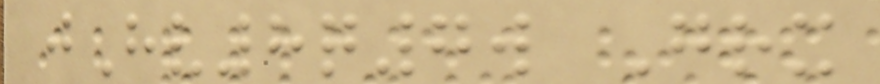jHv8q7w Grx
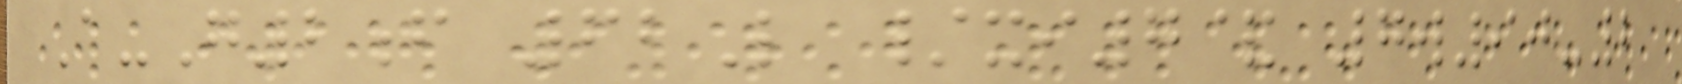A-G2f 62L /xi7& 7w90-2
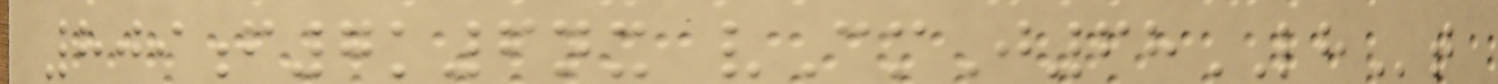809f7k6nx vCmJ68LHt
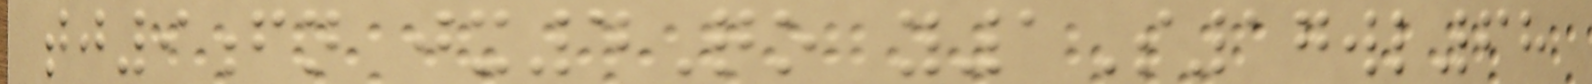tj9fn jx4Qo y1S17wl68
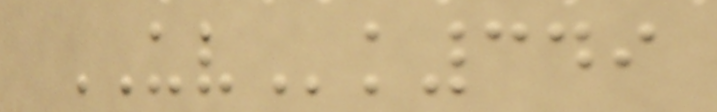UVk349
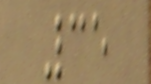35
